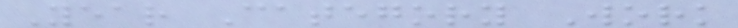Year Category Work
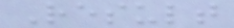Result
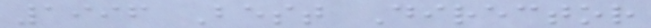1996 Best Director
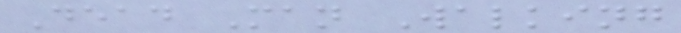Dead Man Walking
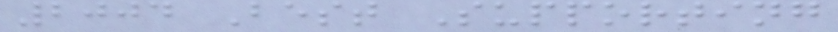2004 Best Supporting
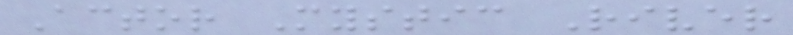Actor Mystic River
